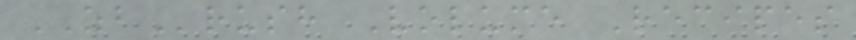ZBrush Volume Recipes
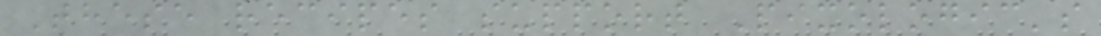These recipes support Pixologic's
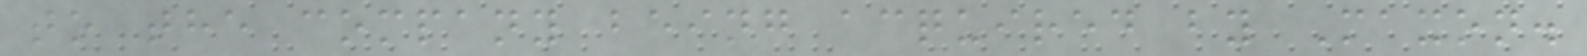to the company being acquired by Maxon.
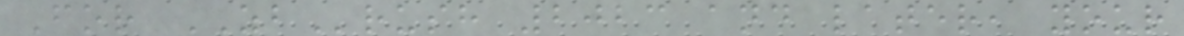For ZBrush 2023 and later, your
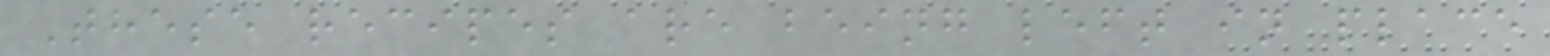These recipes are being left in place
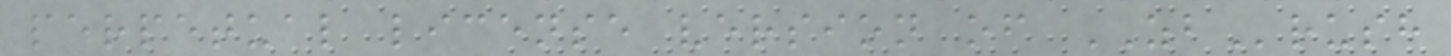perpetual license version of ZBrush
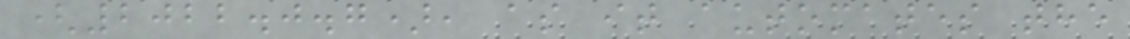(2022.0.7), as it automates the
